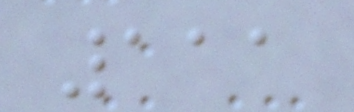111
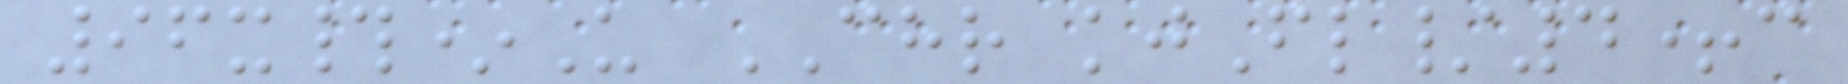96x#*U CHR kjFl/4+c
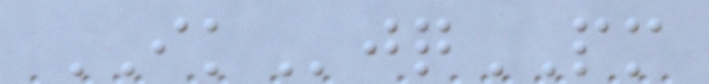IKjqPM
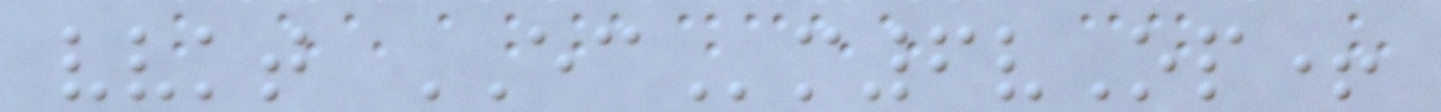vvkt ECm6vOp+
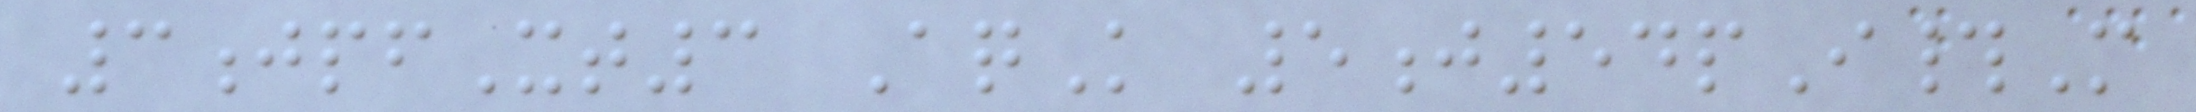3jpfXt3 AqK 5j54pI#M
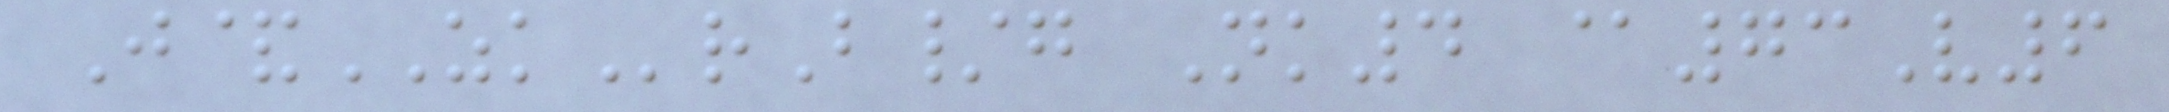J&ZKrB/g Nk4 @73V6
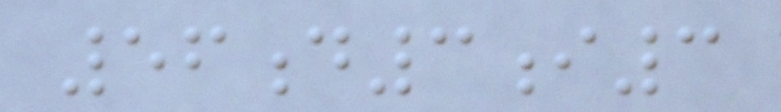56d3i3
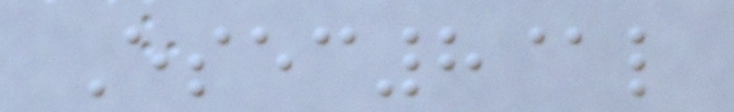Esec8@l
